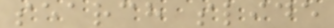search slide
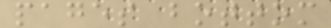pages bottom
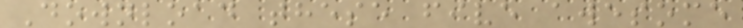Download these five awesome
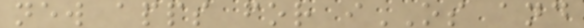new apps for iOS and
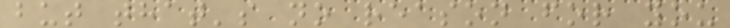but that's no reason for you
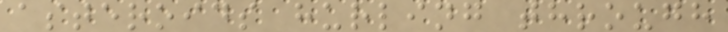asteroids hurling through
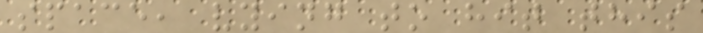space, vying to hit this
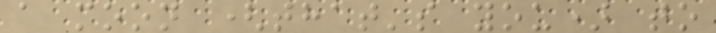a moon (that's you) to
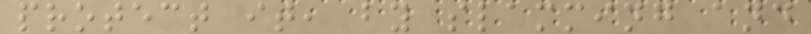protect it, by slamming and
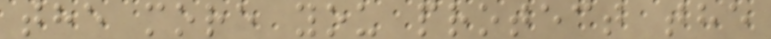the more you protect the
